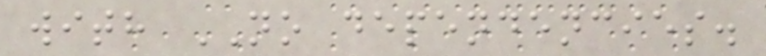with NO dependencies.
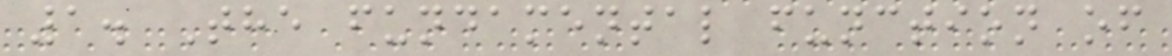1. The fundamental function of
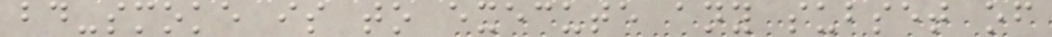bd-smoke is to execute any subset of
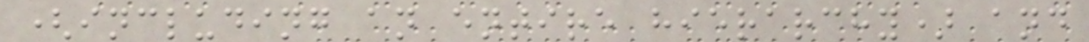(including an entire hierarchy) and
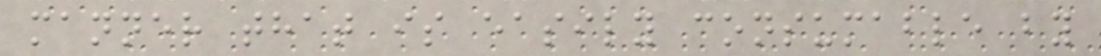manner that is easily consumable by
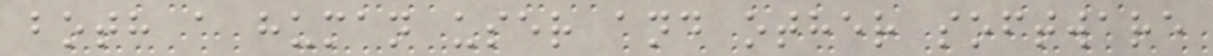both a human user and other software
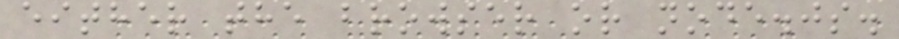either the browser or node.js.
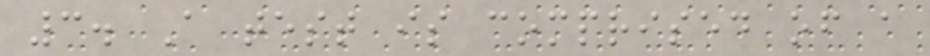3. A test is comprised of a
